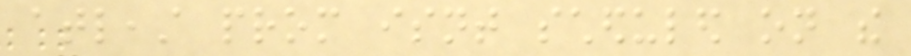atleast prom isnt scheduled on the
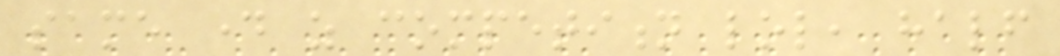same day as competition lol, half
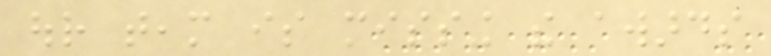our team is missing the awards
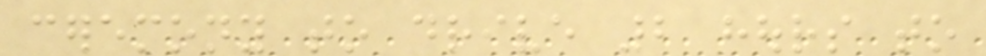ceremony to drive 2 hours to
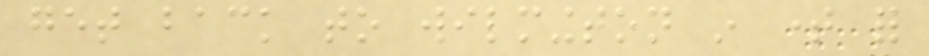get back to wilmington in time for
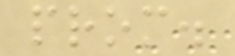prom.
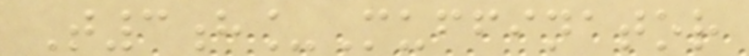T3h_Muffinator
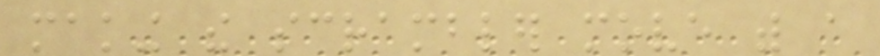making the scrambler move with a
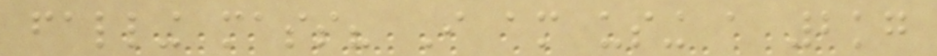falling mass? I am using a 2kg
